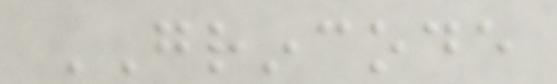GRINCODE
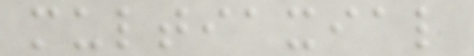multiaxial
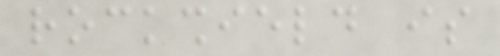rockshield is
